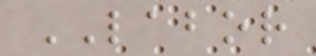LABOR
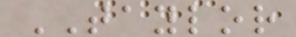TAYLOR
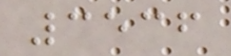3536
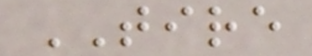TIRE
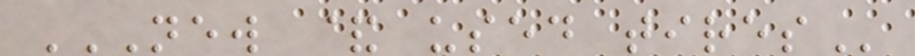NEW & USED TIRES
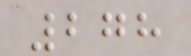278
